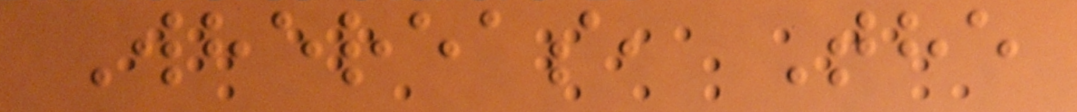Whereas, The
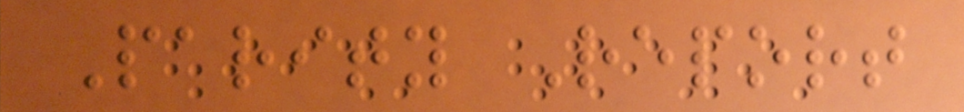Parity Report
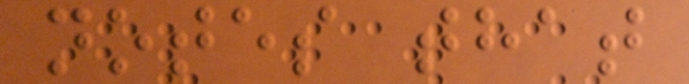notes that
